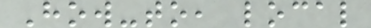How-to, local
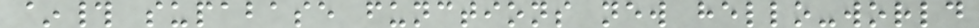~# supabase functions new hello-world
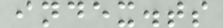index.ts
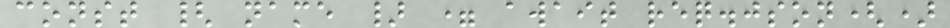const { name } = await req.json()
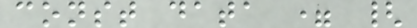const data = {
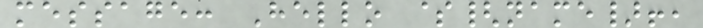message: Hello ${name}!,
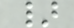}
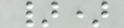})
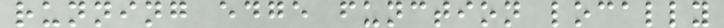running edge function locally
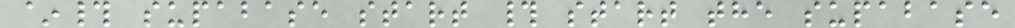~# supabase start # start the supabase
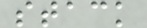stack
